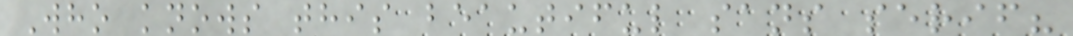Who knows this beautiful sans serif?
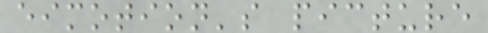eimotion's picture
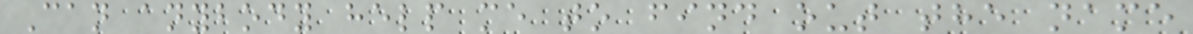Can anybody help me to find out the name
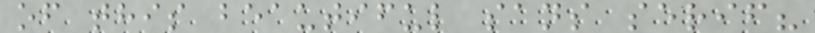of this beautiful sans serif?
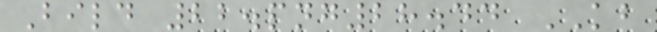Bild 22.png28.44 KB
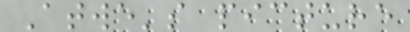Atwe's picture
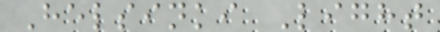Helsinki Light
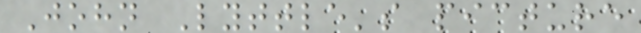John Lyttle's picture
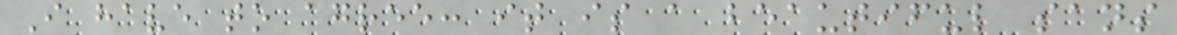I have to agree: it is a beautiful sans
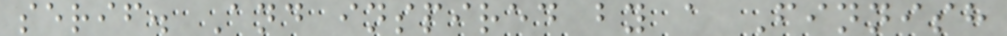serif. And inspired by a Finnish
